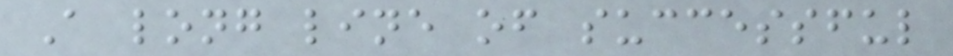A long line of successful
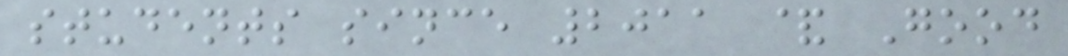students since 2011 & Good
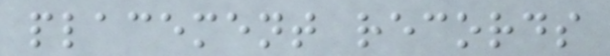placement records
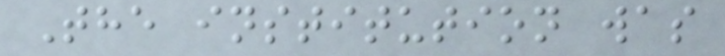The institution was
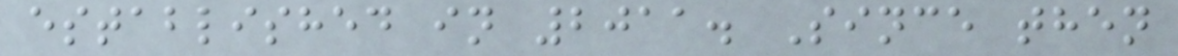established in 2011. Since then
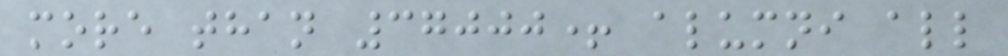more than 37000+ alumni all
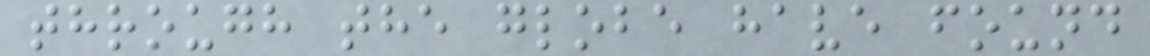through the globe have found
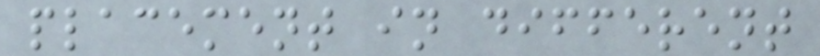placement in different
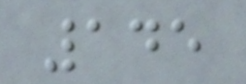145
